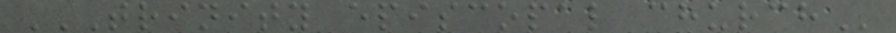TRINITY EPISCOPAL CHURCH
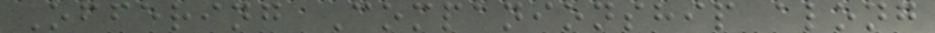Offering Companionship along
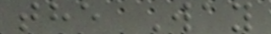the Way
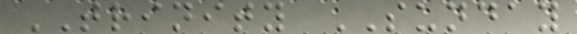TRINITY SUNDAY
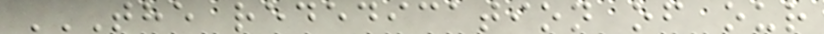THE REDEDICATION OF OUR
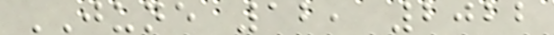JUNE 12, 2022
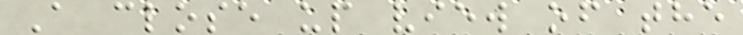A close up view of the
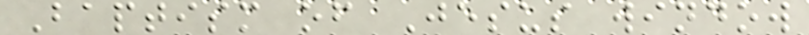Baptism of Jesus window
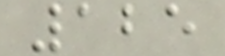125
